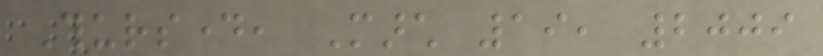Thursday, March 19, 2009
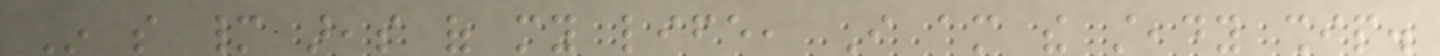In so many areas of my life, I am the steady ship.
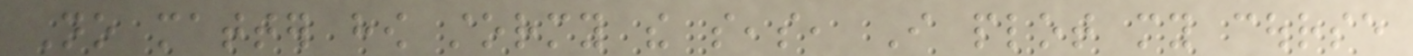No matter how stormy the seas, I plot my course
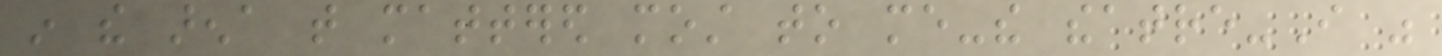in the arena that mattered most to me-the theatre-I was
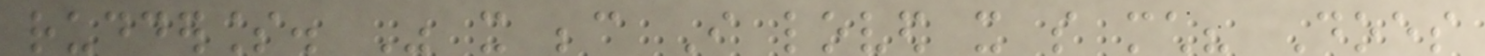rudderless. Was it because I loved it so much? Does
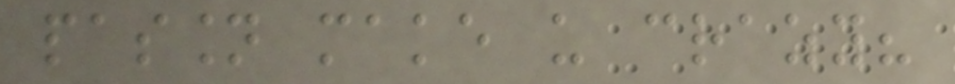passion make us crazy?
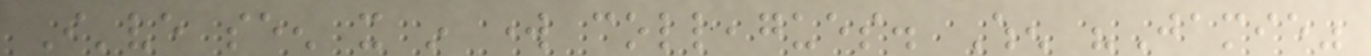I've seen it in work colleagues. When "Jamie"
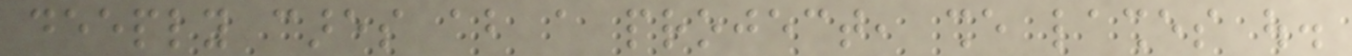deeply cares about a project, she lashes out.
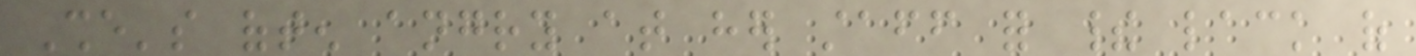She's often angry at her staff for their lack of
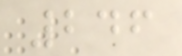246
